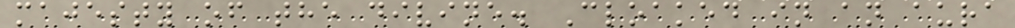majesty of the divine. Cloaked in an aura
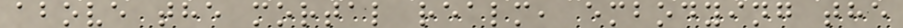above the mortal realm, embodying the
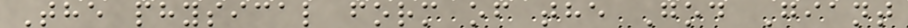The physical form of the God Giant
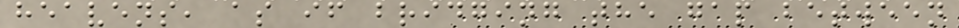heavens, as if bridging the gap between
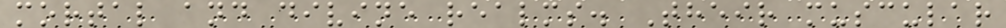mortal and divine realms. Their muscular
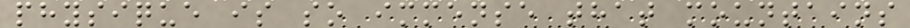physique is so immense that mountains
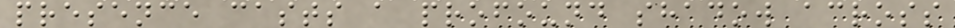presence casts a profound shadow across
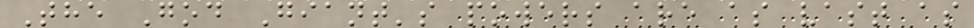The God Giant's powers are as vast as
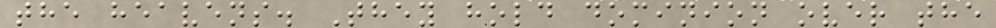the heavens. They hold dominion over the
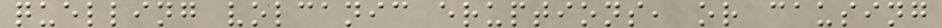quelling volcanic eruptions, or causing
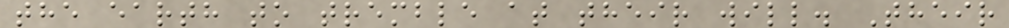the earth to tremble at their will. Their
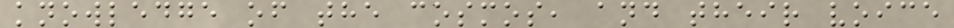knowledge of the cosmos, and their voice
